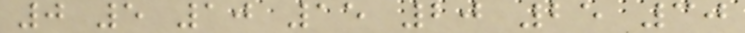0 5 10 15 20 25 30
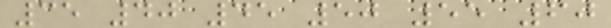35 40 45 50 55 60
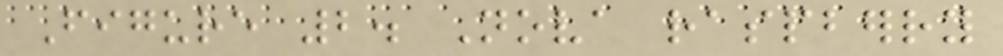Figure 2. Nova raspberry
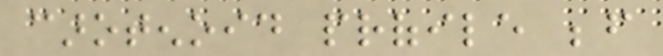carotenoid profile before
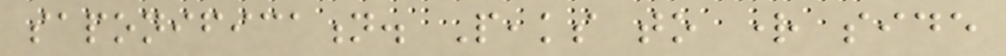saponification. Peaks to right side
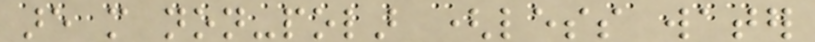are more non-polar (less water
